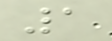1
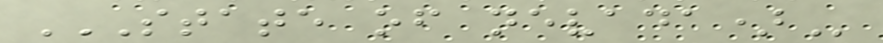STATE OF NEVADA)
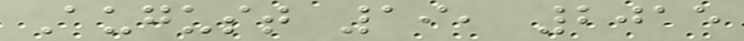August 19, 2015
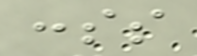:ss
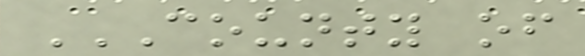COUNTY OF
